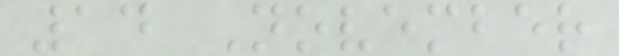14 November
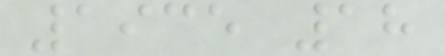1935 18
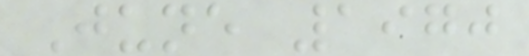June 1970
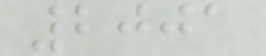2001
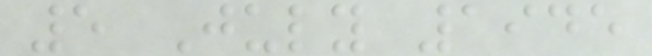5 July 1945
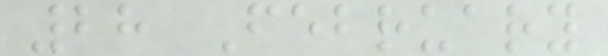28 February
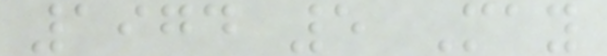1974 5 May
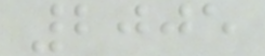2005
